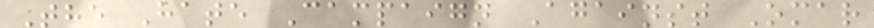The Hate Campaign Against Omar
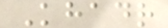Khadr
